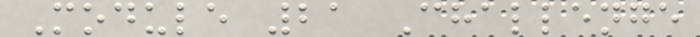Module 21 Challenge
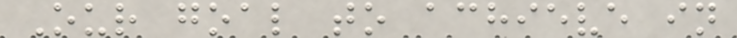Our goal to achieve in
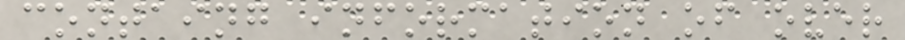containg information of over
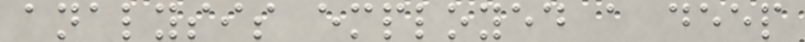analysis employed a deep
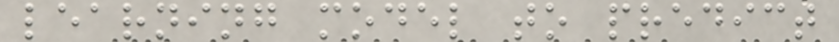learning model to predict
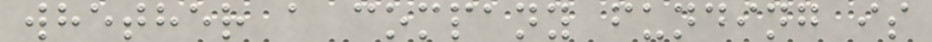whether a company funding is
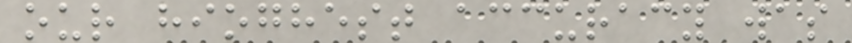our hioghest accuracy was
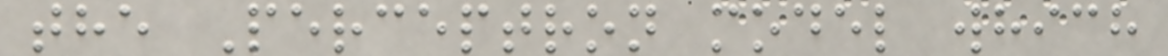the Perceptron model which
